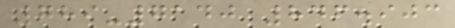789-7140 846.903
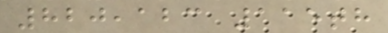820,123 115th
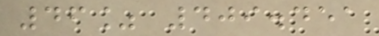46% 409.451
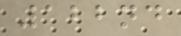122nd
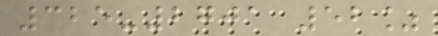325-2701 52%
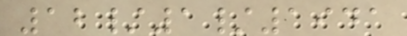12/1/1941
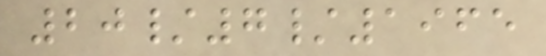20/7/1965
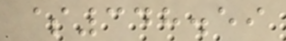$348.59
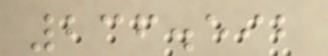236.592
